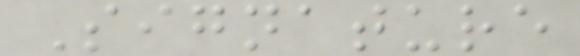Signature
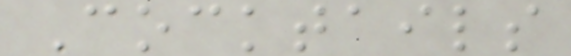Cocktails
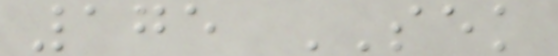175 SEK
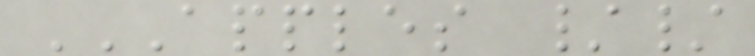APPLES //
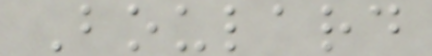Boulard
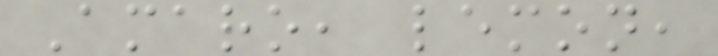Amaro, lemon,
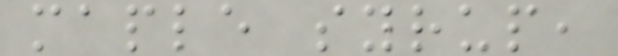maple syrup,
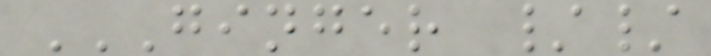GINGER //
